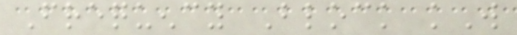Frequency Block kW
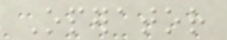Operator
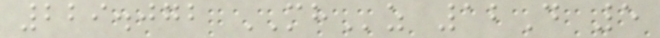229.072 MHz 12D 5
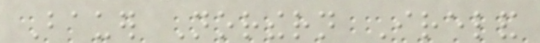Bauer Northern Ireland
